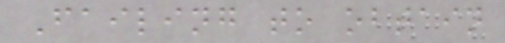Failing to obtain
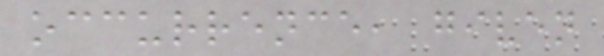occurrence, given
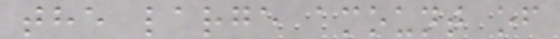the large amount of
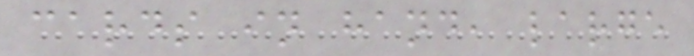cards in hand, large
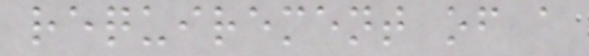requirement of a
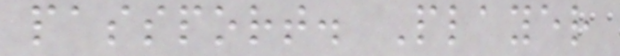passport. Player
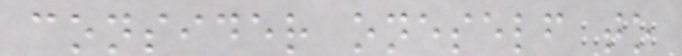consider oneself to
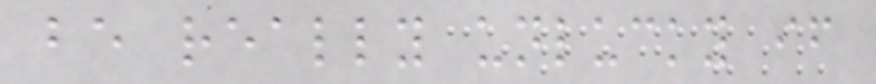be really unlucky if
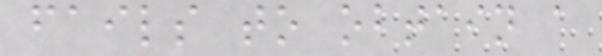fails to obtain a
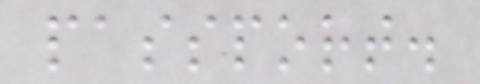passport.
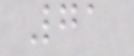71
